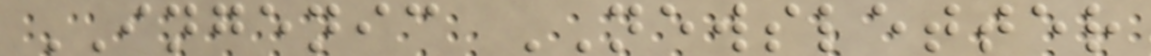INGENIC NEWSLETTER
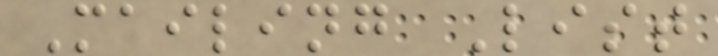Mailing List
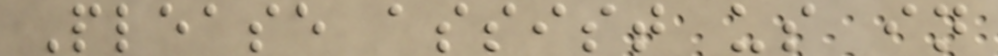Please assist us in
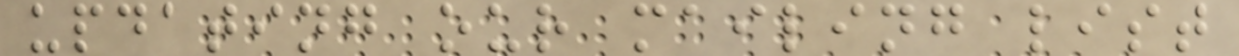updating our mailing list
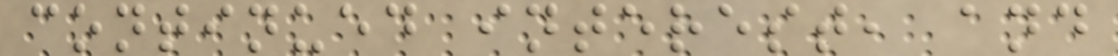continued interest, and
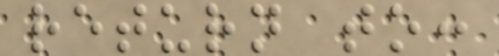return to:
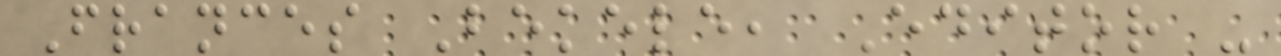Frances Bekele, Editor -
